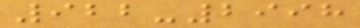922-2998
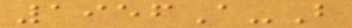1956A-B
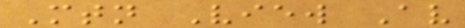Mtn View Av
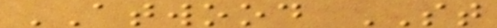ATWOOD ST
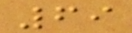69
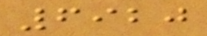6920
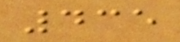435
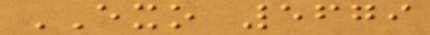EXO 5679
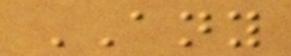ANY
